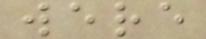were
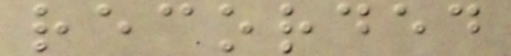recorded
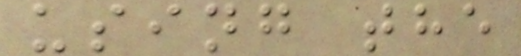using the
